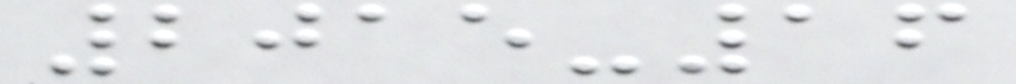2015-16
